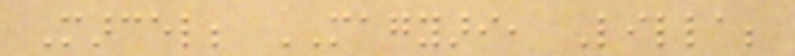Marcel; MAGYARI, Lilla;
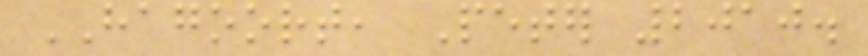HAGOORT, Peter 2010.
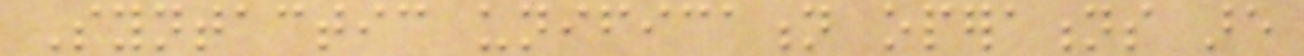Syntactic unification operations are
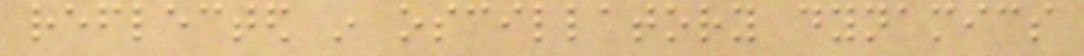reflected in oscillatory dynamics
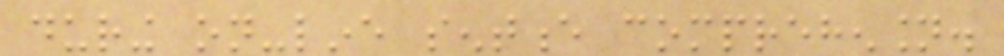during on-line sentence comprehension.
